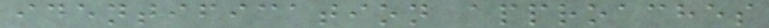identification approaches
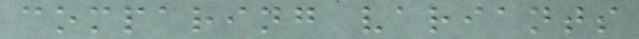comparing variants
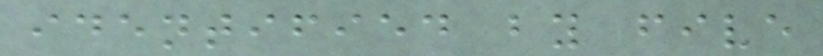identified by five
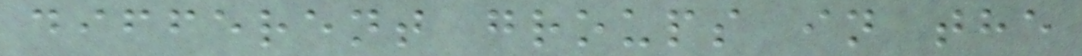different groups in the
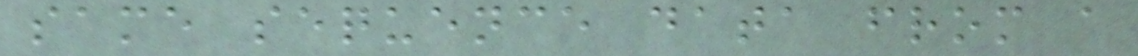same sequence data from a
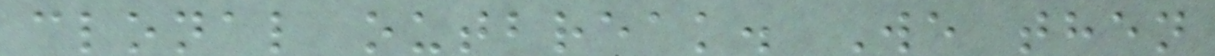clonal outbreak. We then
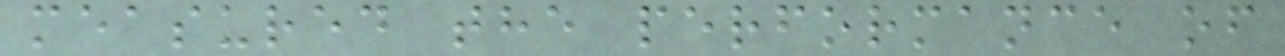measured the performance of
